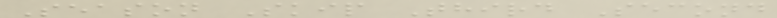Season Skip Third Second
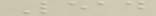Lead
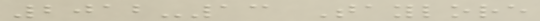2012-13 Taylore
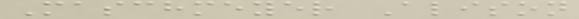Maschmeyer Alison
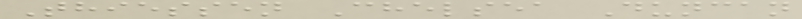Thiessen Chelsea Duncan
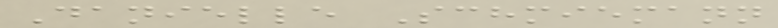Danielle Schmiemann
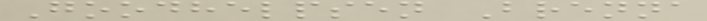Goodhelpsen Brenna
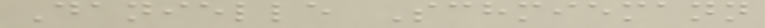Danielle Schmiemann
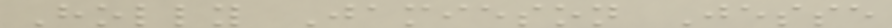Holly Jamieson Jesse
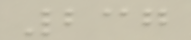237
